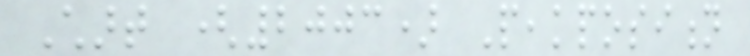Chart (2003) Peakposition
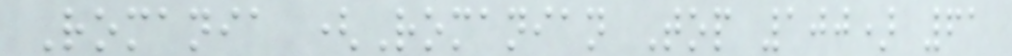Romania (Romanian Top 100) 61
